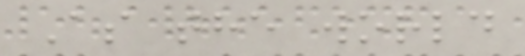As the world
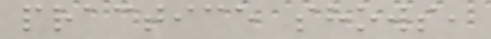practice shows,
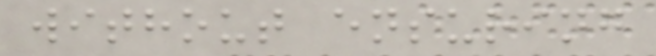without ensuring
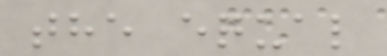the equal
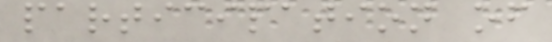participation of
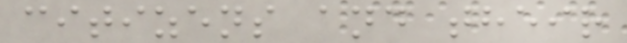citizens and their
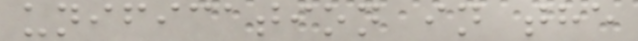unification in the
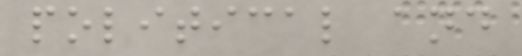political and
